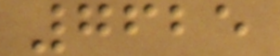7625
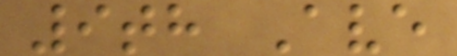9th Ave
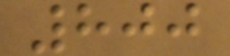800
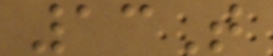13T
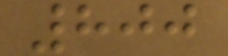800
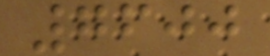7600
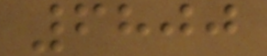6800
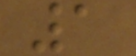1
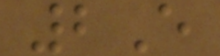2E
